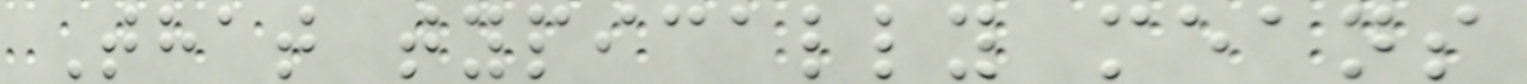That typically means
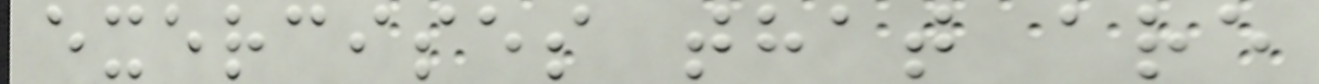exercises that are
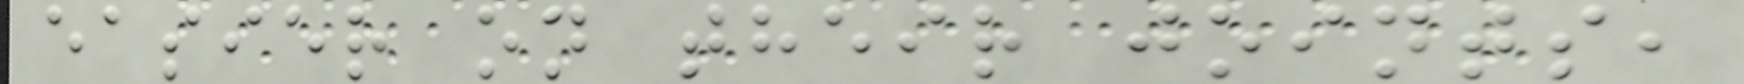easier on their joints,
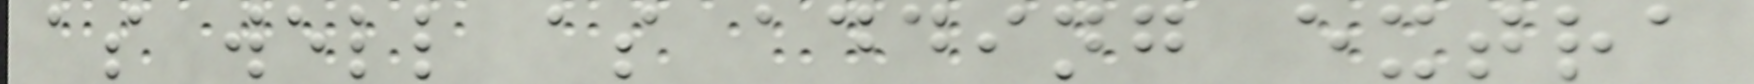as well as adding extra
